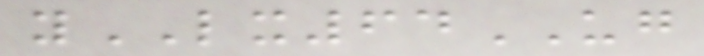yLX64UG
